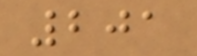201
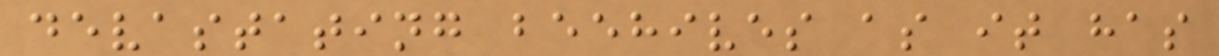devastating beehives as it has
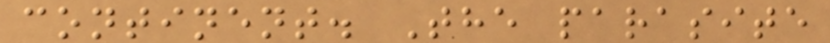continent. The parasite
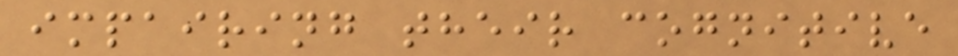impairing their cognitive
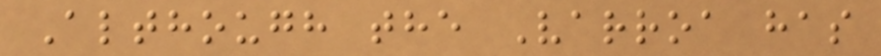Although the Varroa has
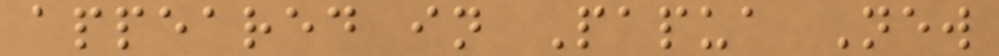appeared in Papua New
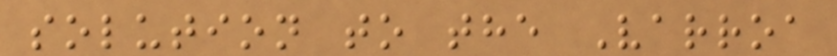solution to the Varroa
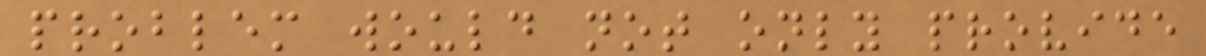problem would not only provide
